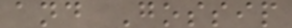and Gossip
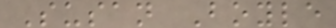Susan Boyle
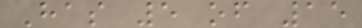Has 5 of 15
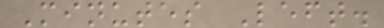Minutes Left.
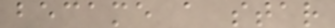became a star
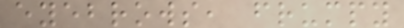eyebrows, frumpy
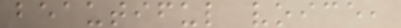beautiful voice,
